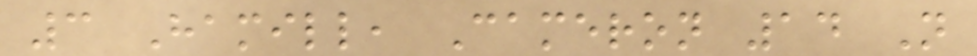3 Hamill, Cameron 14 N
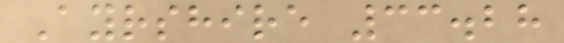Ayrshire 33.28
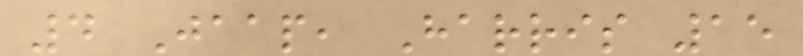4 Jaap, Harris 15
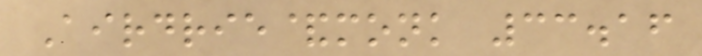Airdrie&monk 33.16
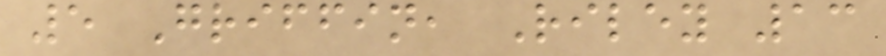5 Griffin, Riley 13
